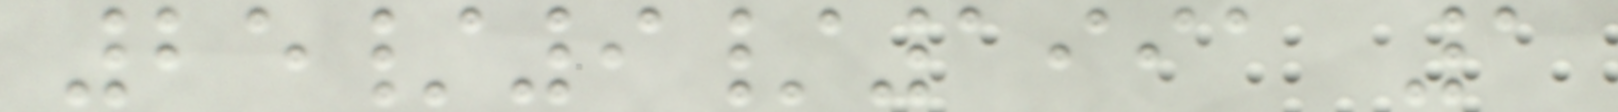25/9/1991 1
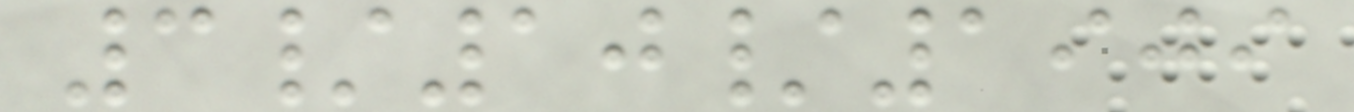3/10/1909
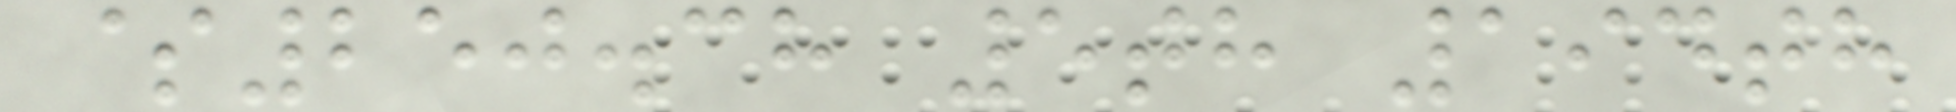$250.38 5th 194th
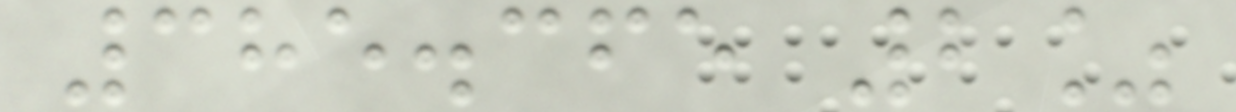385.365 2%
